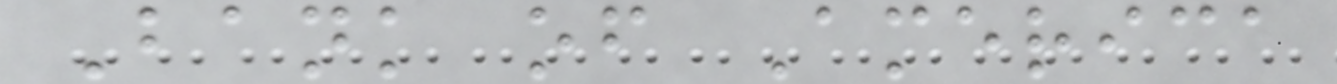Bank of America
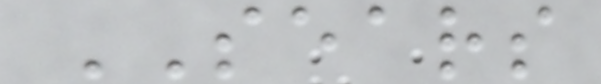SEARS
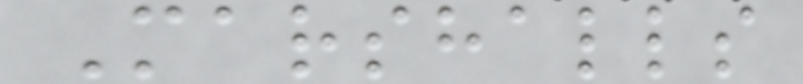Marshalls
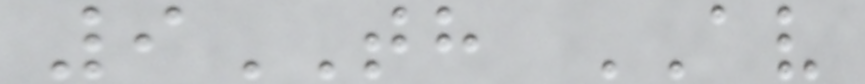9TH AV
